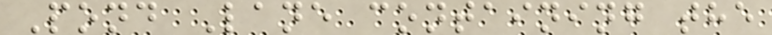Pond Lane containing the
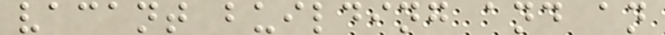vacant building and an
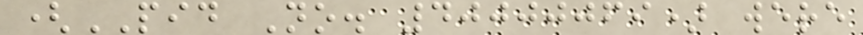(PID No. 40000069) were
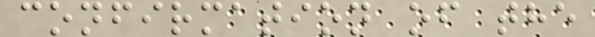confirmation of the
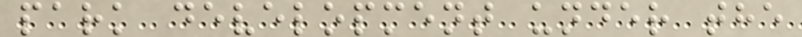park development under the
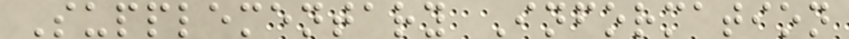Supplementary Information
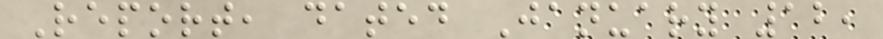Report, dated January 12,
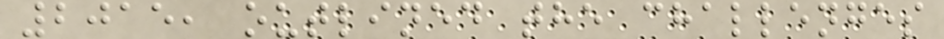2015, outlined the challenges
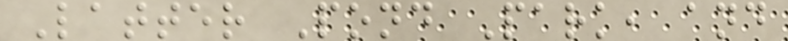Latter Pond Park, and
